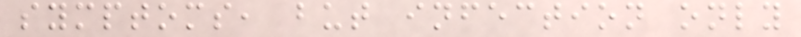symptoms, but infection only
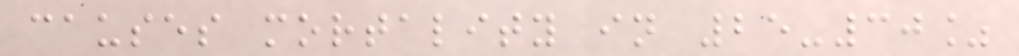causes mortality in 25-30%
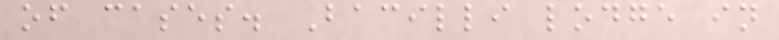of cases. Bacilli lodge in
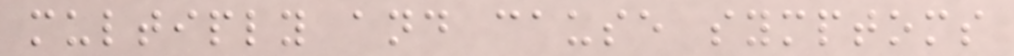multiply and cause symptoms
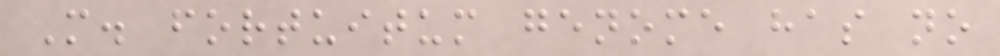M. fortuitum genome has no
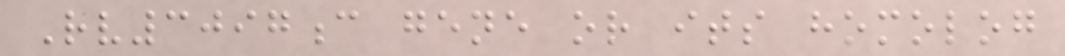Rv3097c gene or its homolog
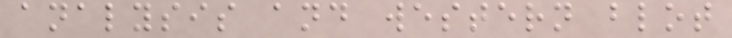analysis and western blot
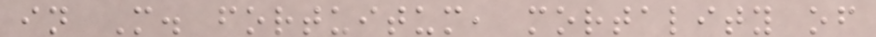in M. fortuitum, mortality of
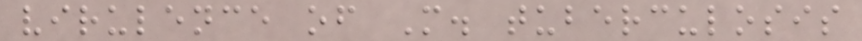virulence of M. tuberculosis
